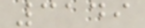3149
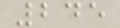245
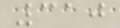310
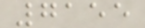7155
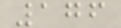176
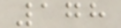178
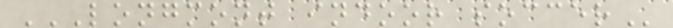LONGMONT INDOOR SOCCER
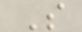S
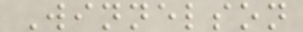Winnelson
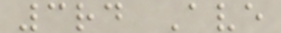3rd Ave
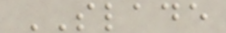SLADE
